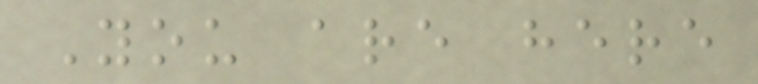You are here
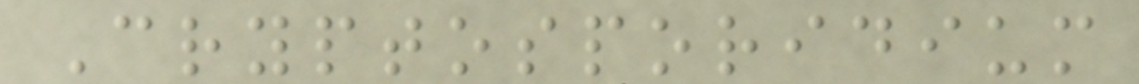Cryptosporidium
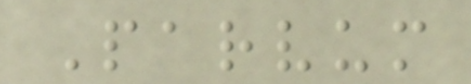Parvum
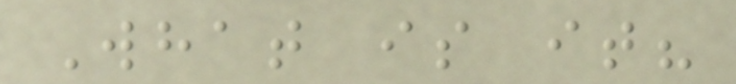What is it?
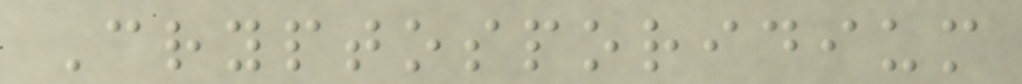Cryptosporidium
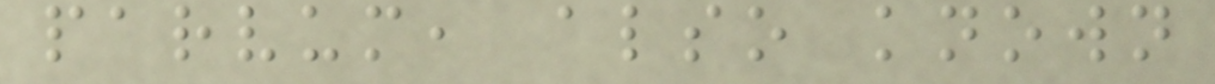parvum, also known
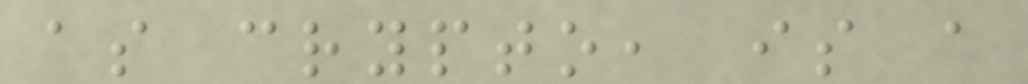as crypto, is a
